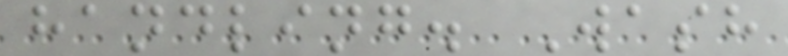handling. Wash
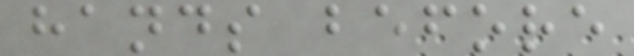hands before
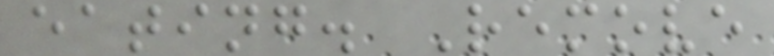eating. Remove
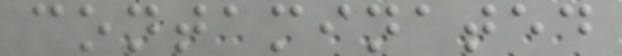contaminated
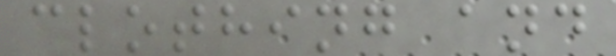clothing and
